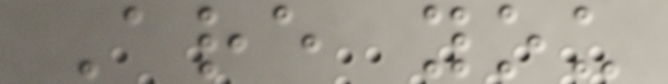Are you
